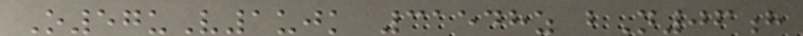O57uV1ujk 31548z bN06h
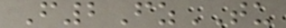F2FzTU
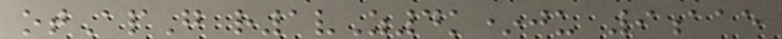otApG r1vZ4k*ju 9aae
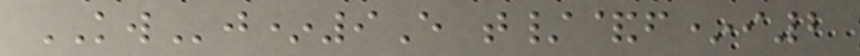KWj*9E t/&f*i2
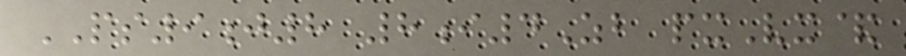PS9j8 8i4Zb pxVx&
